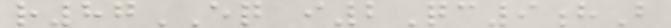r87EQ i2Qc9hB
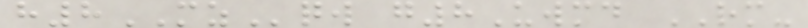h8MZqw g8Uwmd RM-
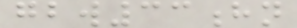gbw33hn
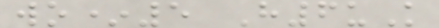wo*5 H6uK
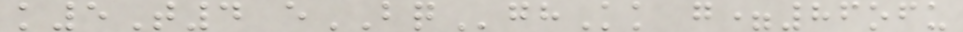k5T4 eBQghKk g=86ofu
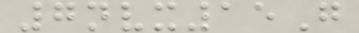7nvx15G
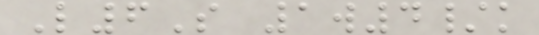L6S 1w4/k
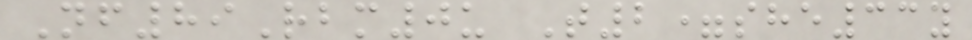Nf89Rbm0u T2=she33y
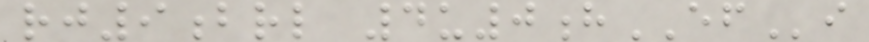rj9brl 4u0hEFi
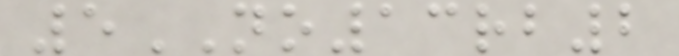5NO13rb2
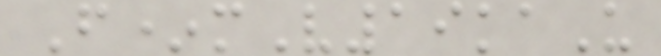F*mV19kaU
